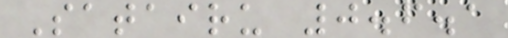Satairu 0.6.1
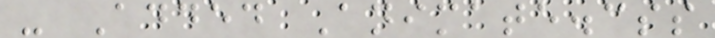- Added Animate.css
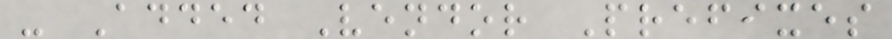- Added Vendor Prefixes
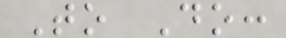To Do:
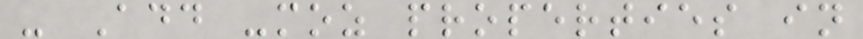- Add -moz properties in
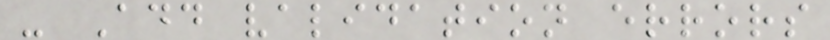- Add validation errors
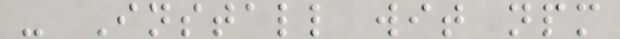- Install wit npm
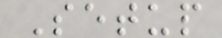Setup
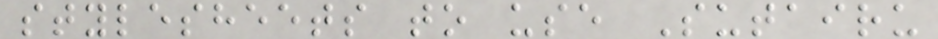stylesheets to use Sutairu
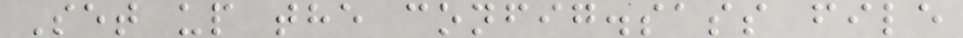Set up the config.sass file
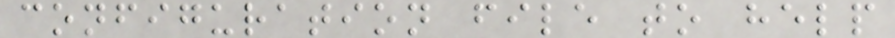configuration file to help
